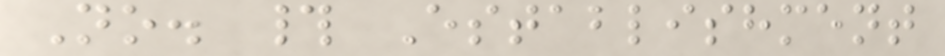No. # Establishment
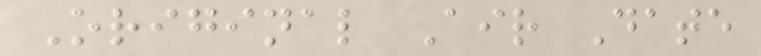Original Air Date
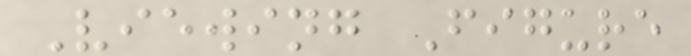Viewing Figure
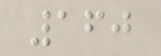160
